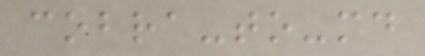cobra-to-md
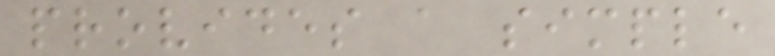provides a simple
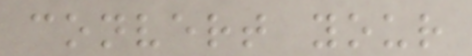convert your
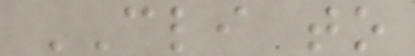CLI to
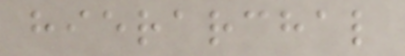hierarchal
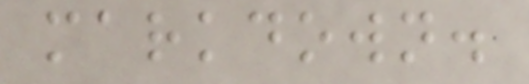markdown.
